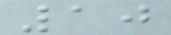10
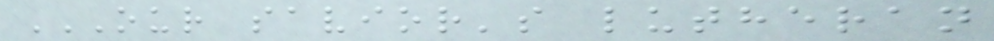OUR SAVIOR'S LUTHERAN
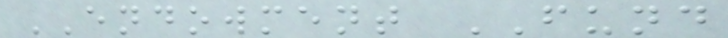ENDOWMENT FUND
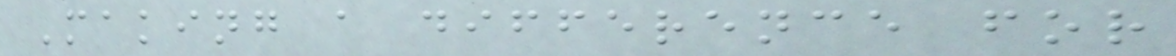Making a difference for
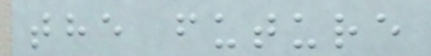the future
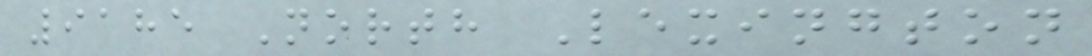9185 North Lexington
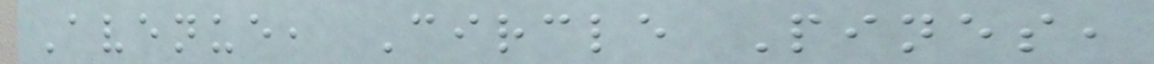Avenue, Circle Pines,
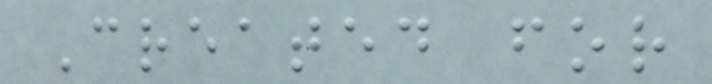Created for
